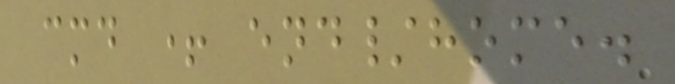cmd + end/home.
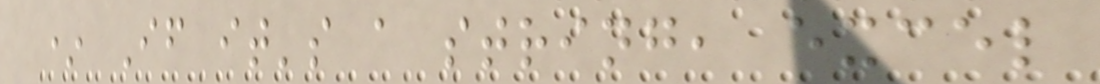* If it's a string, excel
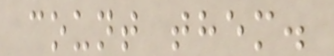count them.
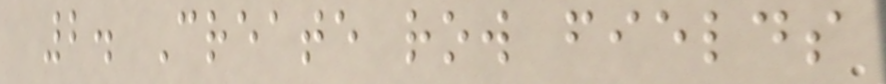2. Create row fields
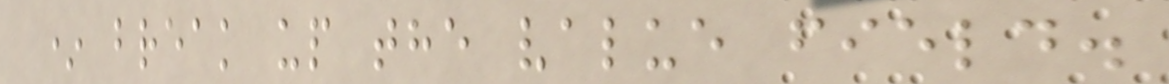* break up the value field.
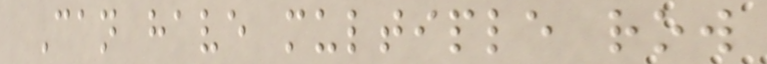Can have multiple row
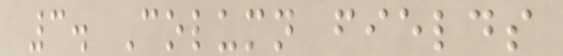3. Column fields
